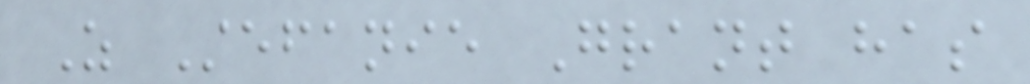As Stefanie Grant has
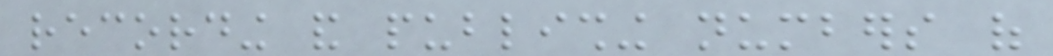recording and publishing numbers of
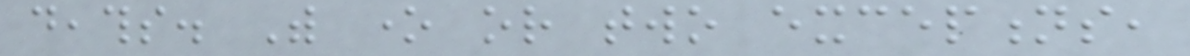deaths. With one or two exceptions,
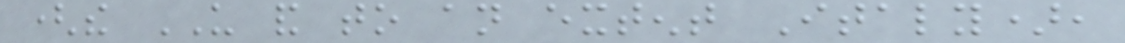(the US and to an extent Italy),
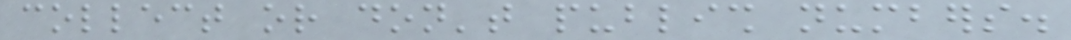collect or don't publish numbers.
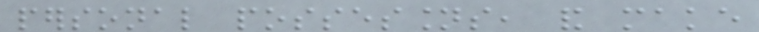personal possessions, and make
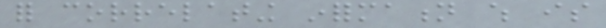for correlating information which is
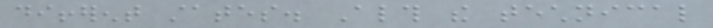different states. Although the technical
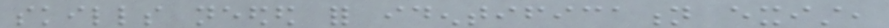skills needed for identification exist,
